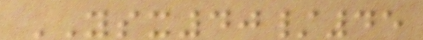YSX40/45
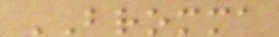BROMMA
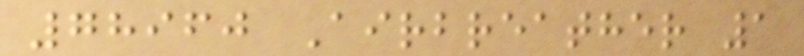78960 Airbreather 1
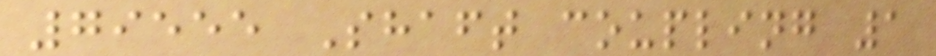79555 Shaft coupling 1
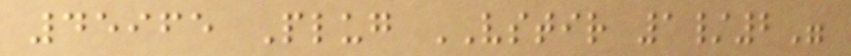45965 Plug VSTIR 1/2"
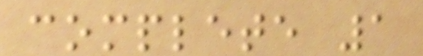complete 1
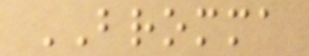BROMMA
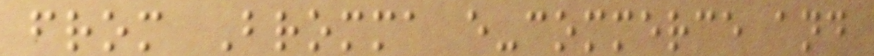from Bromma e-commerce and
